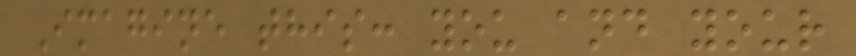Imagine this: you and your
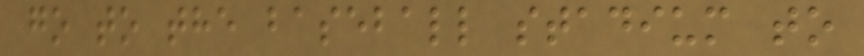go to the baseball stadium to
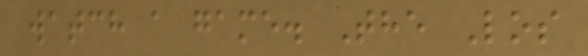watch a game. The Los
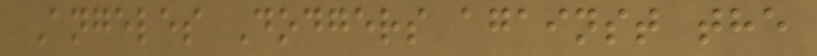Angeles Dodgers against the
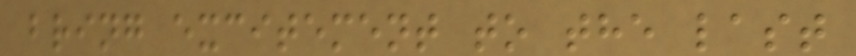bring excitement to the last
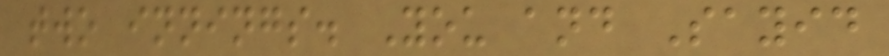two innings. You and Sayid
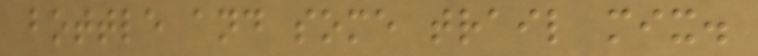bottle and some trail mix.
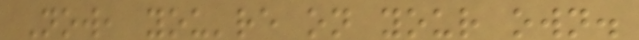Now, you're on your own.
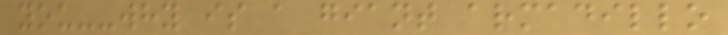you--why is a giant armadillo
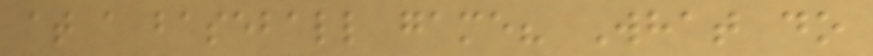at a baseball game? What do
